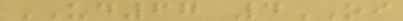UD67 4OI
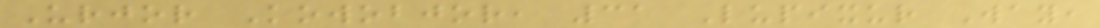Urjor Kowobjor, 31 Lupixur Way,
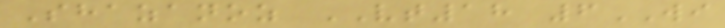Shazanoz VT18 6WI
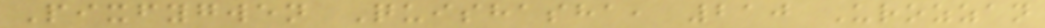Pixfygwen Quishasha, 210 Urozzan
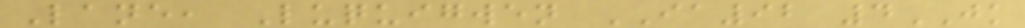Lane, Luquigwen IA92 4JK
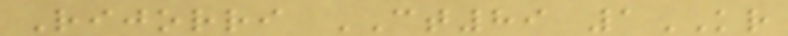Rijorri CT89 1KR
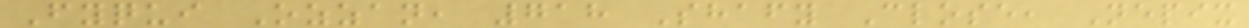Fyqui Ozzan, 718 Shafy Close, Nepix
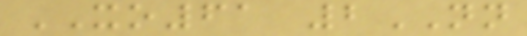XO61 2NN
